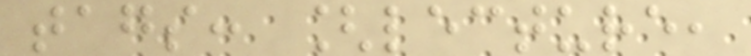tags: [lecture,
